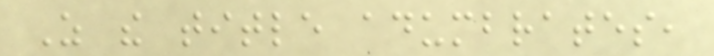As the title adumbrates,
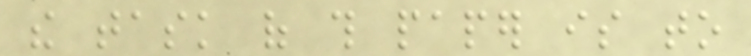the task of this paper is to
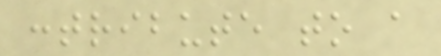contribute to a
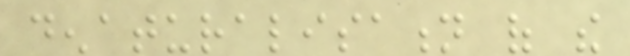denaturalisation of the
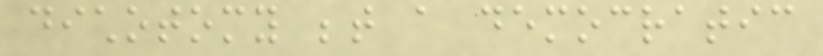dichotomy between a democratic
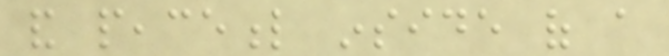and peaceful inside of a
